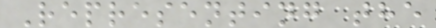Representing the
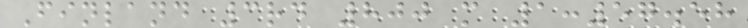Finland 3rd 800 m 1:57.58
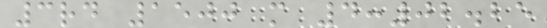3rd 1500 m 4:02.25
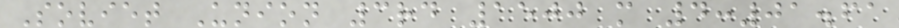Soviet Union 3rd 1500 m 4:01.61
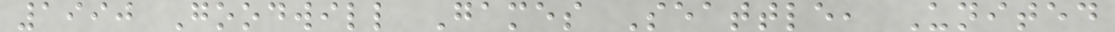1990 Goodwill Games Seattle, United
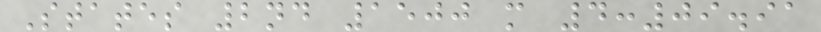States 2nd 1500 m 4:09.91
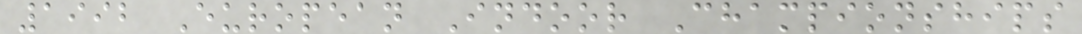1992 European Indoor Championships
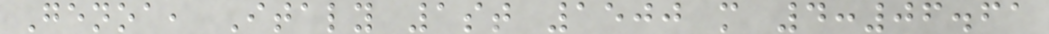Genoa, Italy 1st 1500 m 4:06.61
